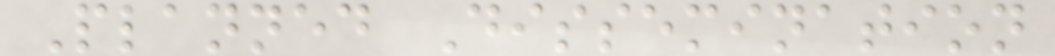Planned Dissemination
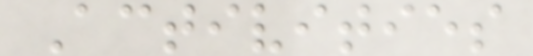Activities
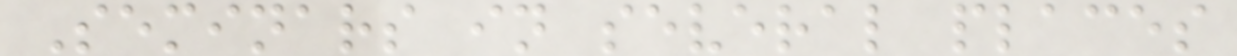Seminars in several places
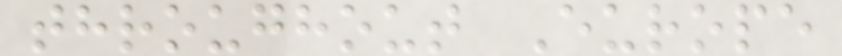throughout Europe
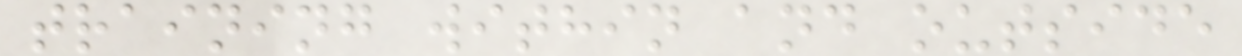training within and outside
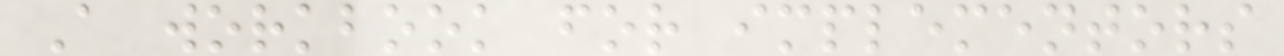A workbook for implementors
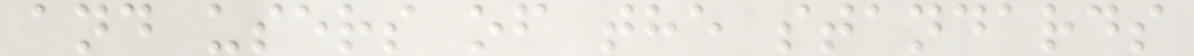and users of the standards
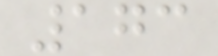173
